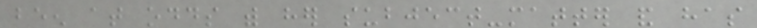been at odds with her subject-matter and has
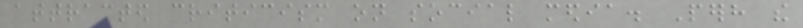attracted criticism on social media. Perhaps the
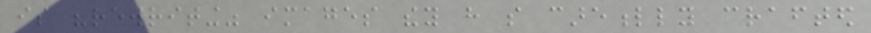is "rewriting" images they have so carefully crafted
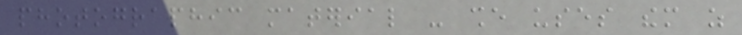photographic material - she uses them as
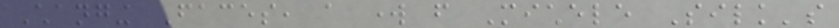Changing Faces, a work from Michele Silk's
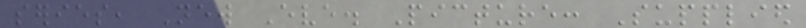series, New Eve. Picture: Supplied
